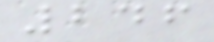246
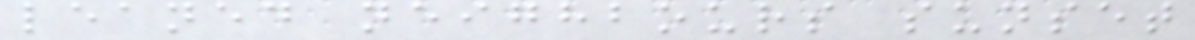leaned neighbours sunset
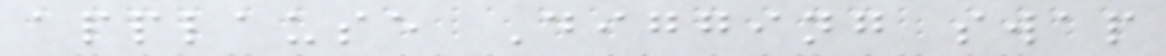applause Digging swap
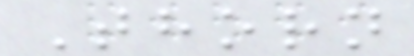Thorn
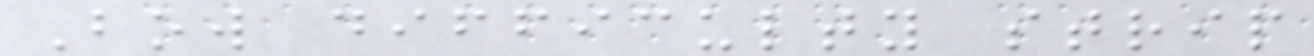Bow difficulty strip
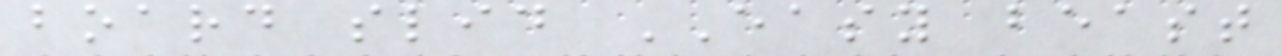board slid EASY beast
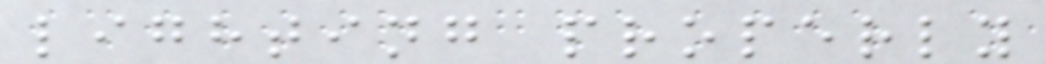lighting properly
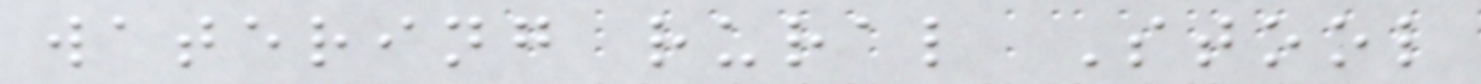watering rural Stool
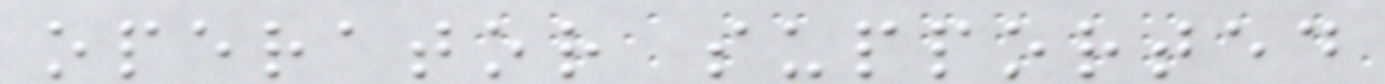operator supported
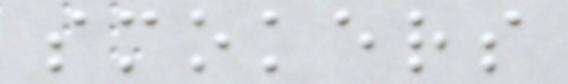smokers
